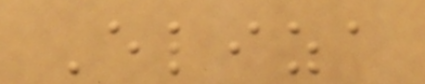Eliza
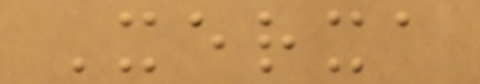Xerxa
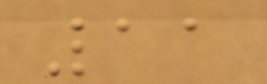11
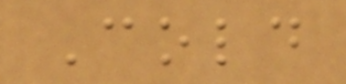Cold
